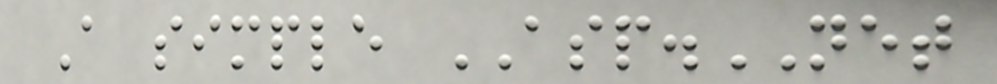A simple ASP.NET
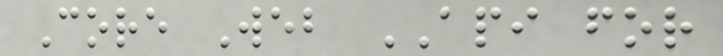Core Web API for
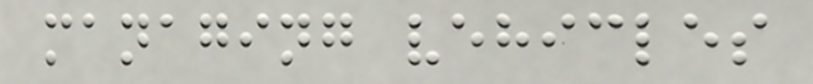managing vehicles
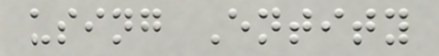using Entity
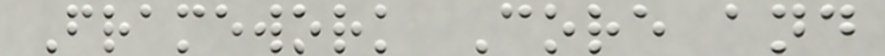Framework Core and
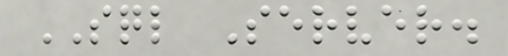SQL Server.
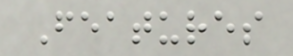Features
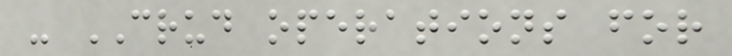- CRUD operations for
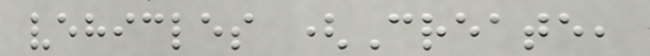vehicles (Create,
